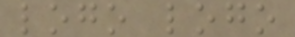logo logo
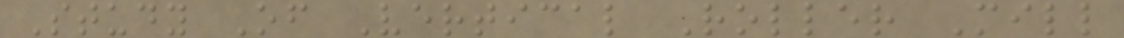Study Of Vertical Roller Mill
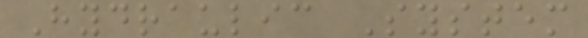Hydraulic System
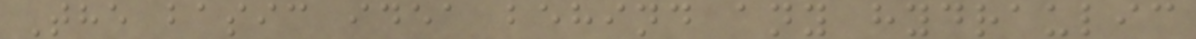The basic idea behind any hydraulic
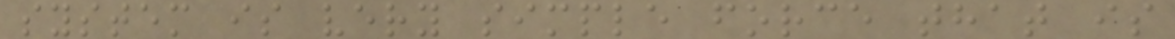system is very simple force that is
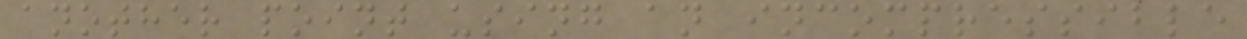another point using an incompressible
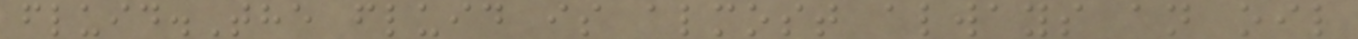fluid.The fluid is almost always an oil
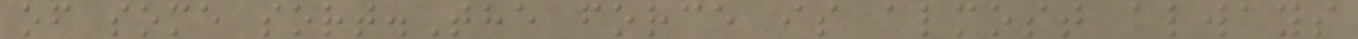of some sort.The force is almost always
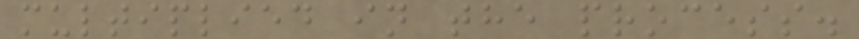multiplied in the process.
